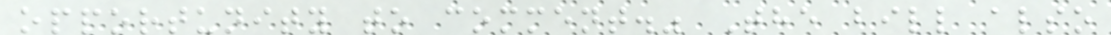opportunity to comment." The bill also
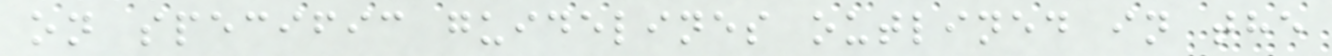on specific guidelines outlined in the
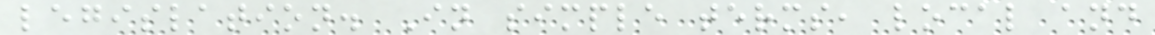legislation. In simple terms, local and
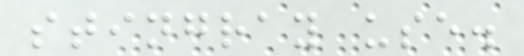stingray use.
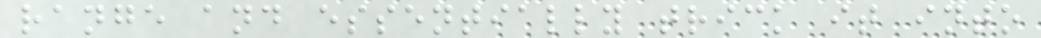range and essentially trick it into
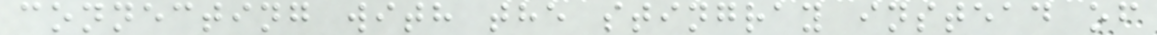connecting with the stingray instead of
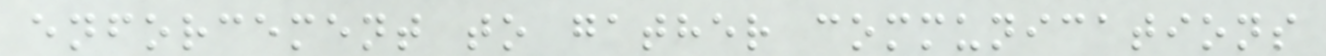enforcement to gather communications
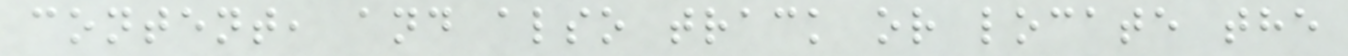content, and also track or locate the
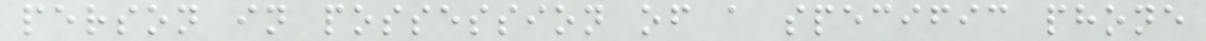person in possession of a specific phone
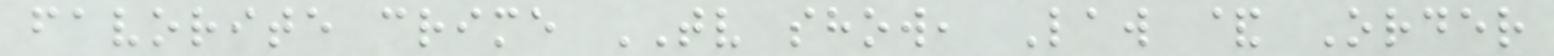favorite crime TV show, Law & Order
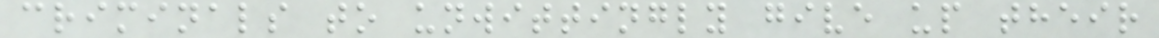criminals to unwittingly give up their
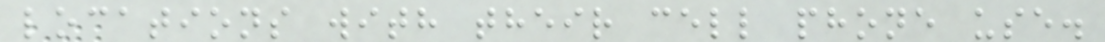locations with their cell phone use.
